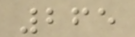265
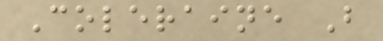Coleraine B
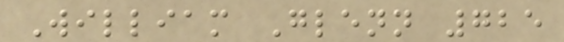William Glenn 725
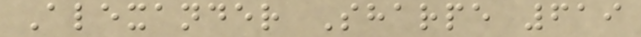Alexander Sharpe 619
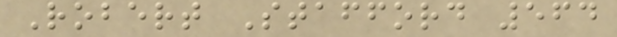Robert Stafford 564
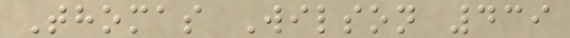Thomas Wilson 439
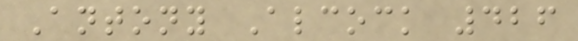Antony Alcock 426
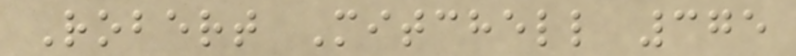Robert Mitchell 375
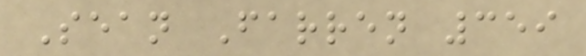Sean Farren 359
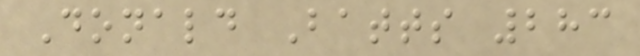Donald Batts 283
